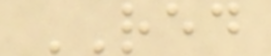RED
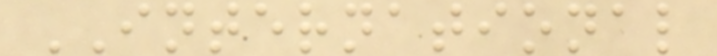INTERNATIONAL
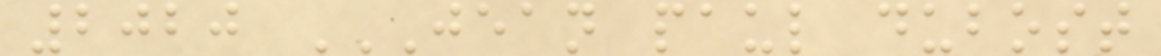2020 JEAN PAUL DUBOST
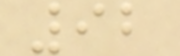92
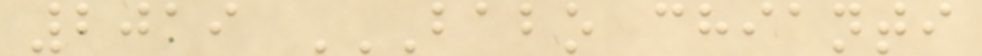2019 BABO CHIANTI
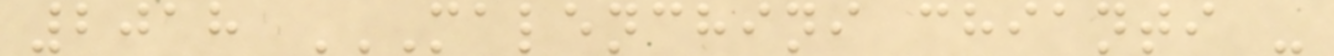2018 MALENCHINI CHIANTI -
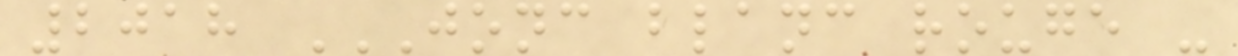2018 JONC BLANC ROUGE -
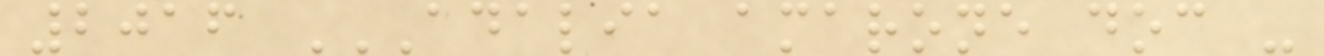2016 ADALIA AMARONE DOC -
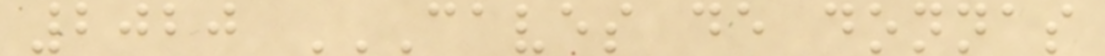2020 CAVES DE DONNAS
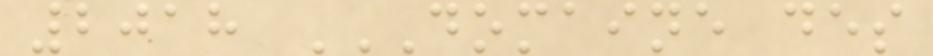2018 DOMAINE DES
